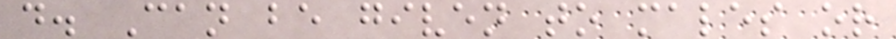d. Can be given to males or
